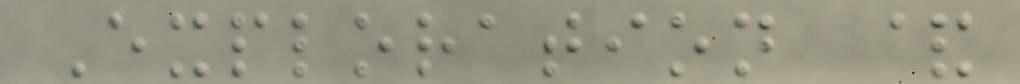Exploration &
